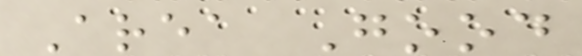Area Good
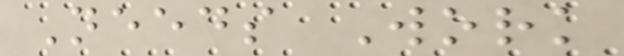Needs Work
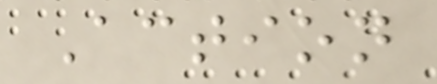Action
